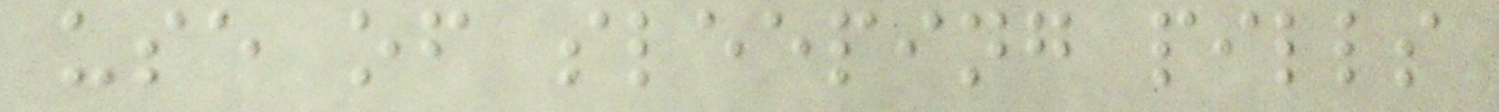use of sleeping pills
